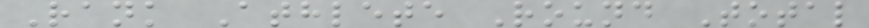Rank Athlete Round Total
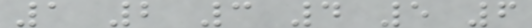1 2 3 4 5 6
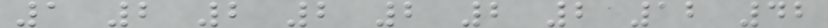1 2 2 2 2 2 2 12 42
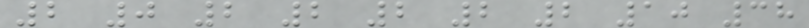2 0 2 2 2 2 2 10 38
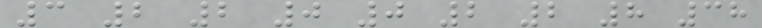3 2 2 0 0 2 2 8 38
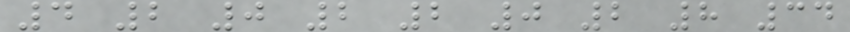4 2 0 2 2 0 2 8 34
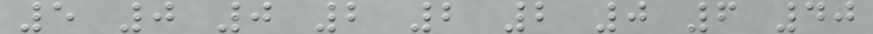5 0 0 2 2 2 0 6 40
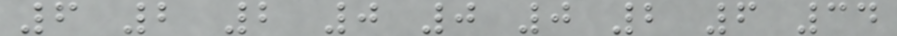6 2 2 0 0 0 2 6 34
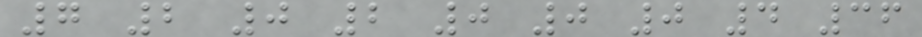7 2 0 2 0 0 0 4 36
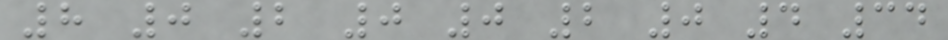8 0 2 0 0 2 0 4 34
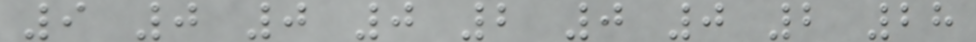9 0 0 0 2 0 0 2 28
